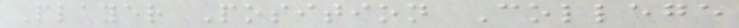Player Position College
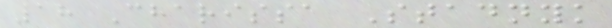18 Charissa Stadnyk
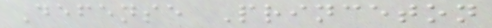Defense Princeton
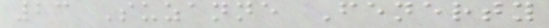23 Suzanne Fenerty
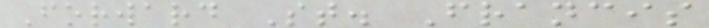Forward St. Francis
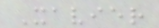Xavier
